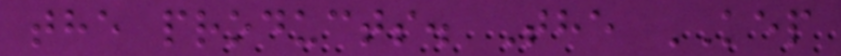the products. The KEP
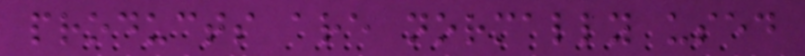products are normally used
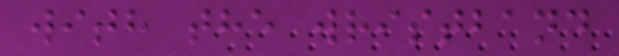with the wristband
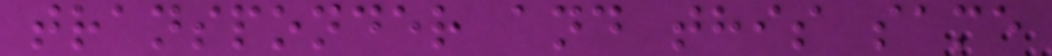transponder and this same
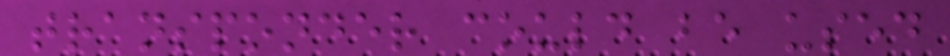transponder could be used
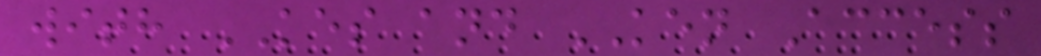with KES and KEN Access
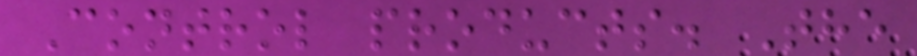Control products. The
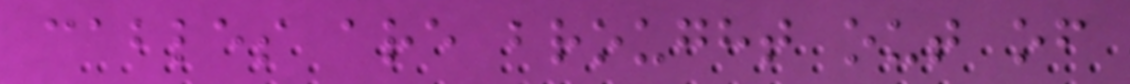cables are brought out of
